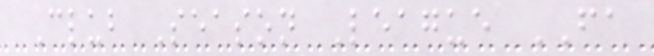Club Season League FA
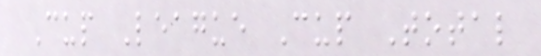Cup League Cup Total
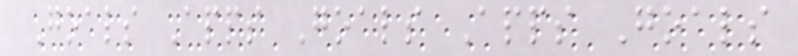Goals Apps Goals Apps Goals
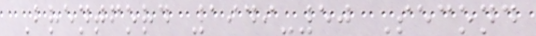Brentford 1949-50 Second
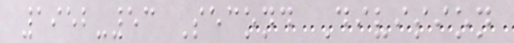1952-53 Second Division
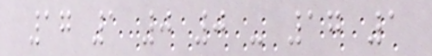17 1 0 0 - 17 1
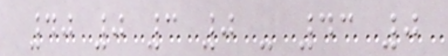40 0 3 0 - 43 0
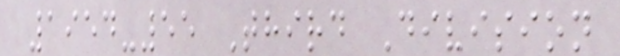1954-55 Third Division
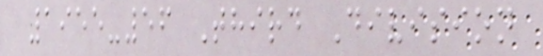1955-56 Third Division
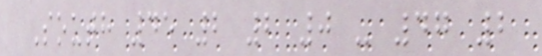South 45 2 2 0 - 47 2
